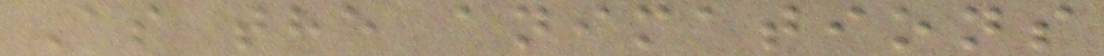As the animations
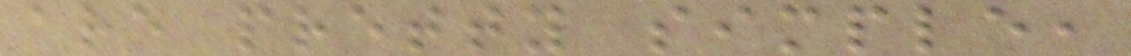are pretty simple,
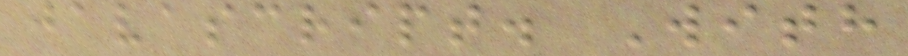javascript. With
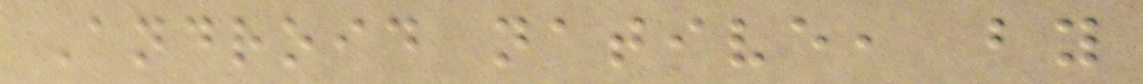Android native, by
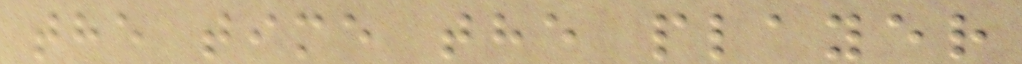the time the player
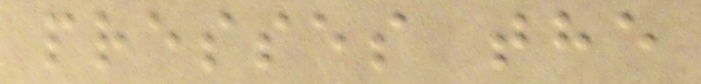presses the
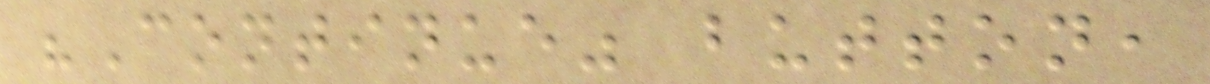"Continue" button,
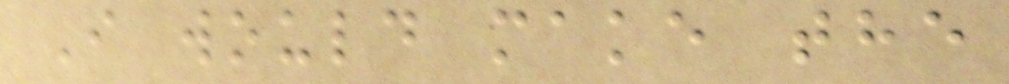I would make the
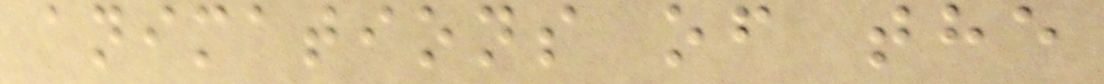animations of the
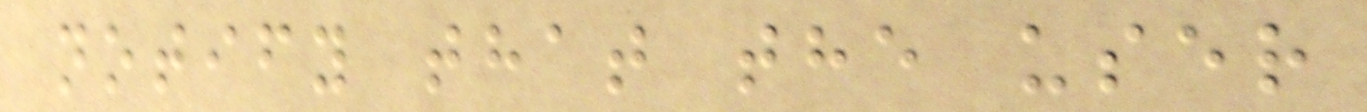notify that the user
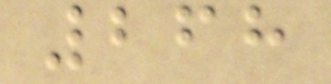268
